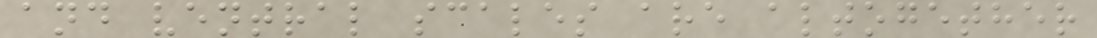and ventral scales are altogether
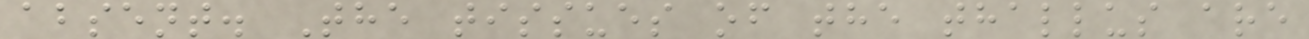absent. The tissues of the thallus are
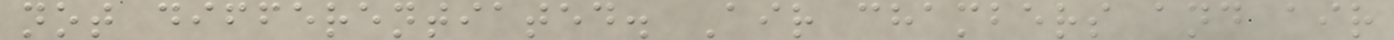not differentiated. Air chambers and air
